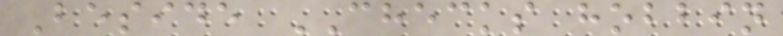Beside CHECKS hobbin
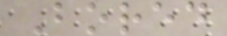Bored
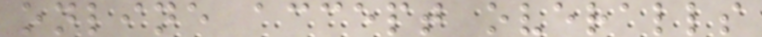online accept overalls
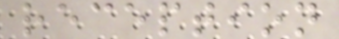reception
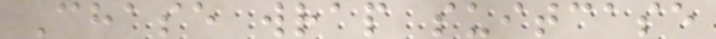Chase wrap suitcase
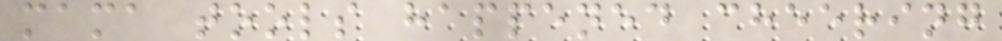mama tools happened cheering
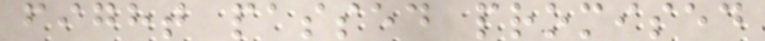fight passed promised
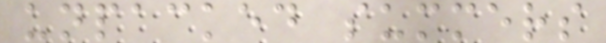unpacked summers
